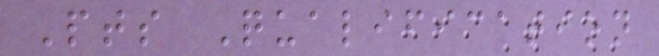Pts Qualification
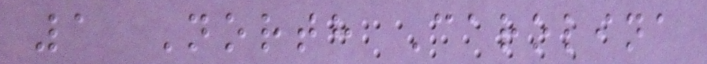1 North Carolina
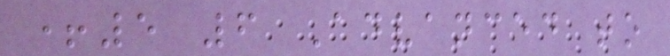+5 6 Advanced to
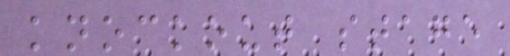knockout stage
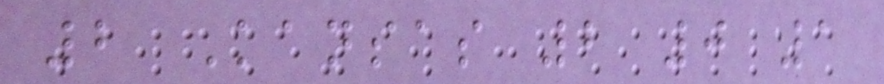2 Kansas 2 0 1
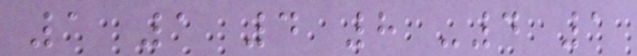1 1 4 8 -4 1
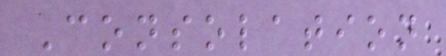Consolation
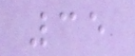35
